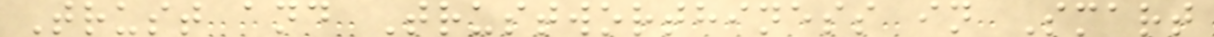Trust and Trustworthiness in Smart
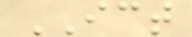ICT
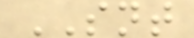SNT
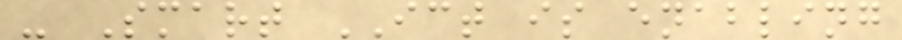- Smart ICT is enabling
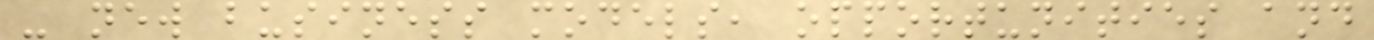- new business models, opportunities and
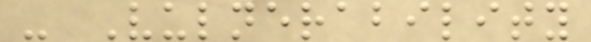- Vulnerability
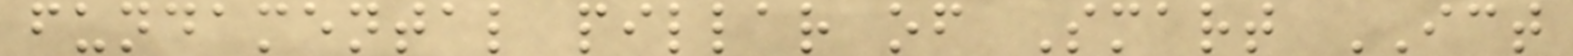fundamental pillar of Smart ICT
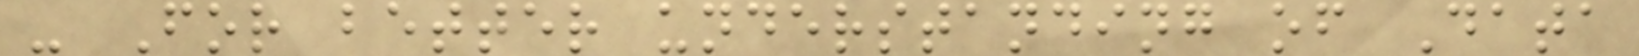- For better understanding of Data
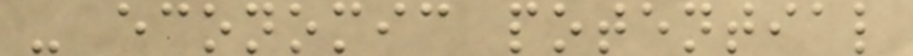- economic potential
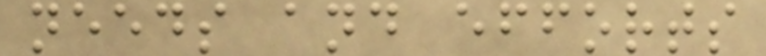needs and efforts
